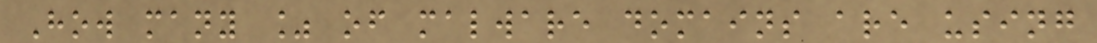How many % of malware domains are using
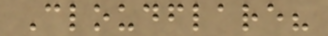Cloudflare?
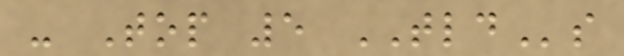- Top 5 TLDs
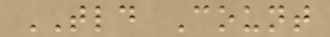TLD Count
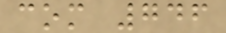com 746
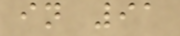in 91
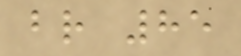br 85
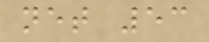net 53
